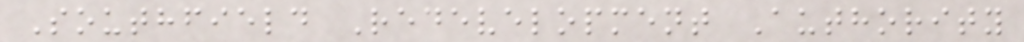Southfield Redevelopment Authority
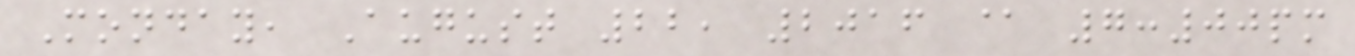Monday, August 22, 2016 @ 7:00pm
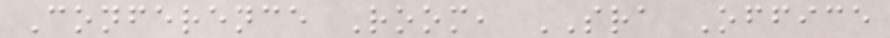Conference Room, SRA Office
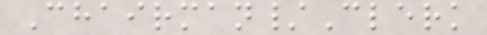Chairman/Clerk
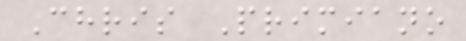Chris Primiano
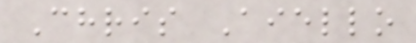Chris Aiello
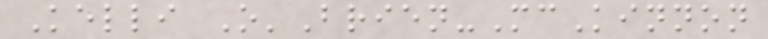Kelli O'Brien-McKinnon
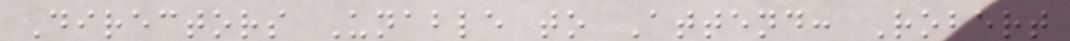Directors Unable to Attend: Robert
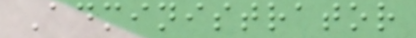Administrator
